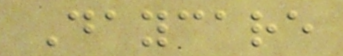Daycare
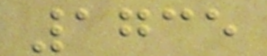1735
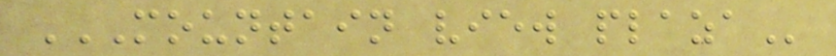MOUNTAIN VIEW PLAZA
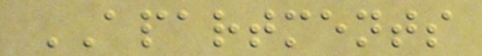APARTMENTS
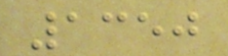1350
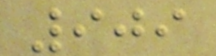909
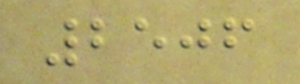2506
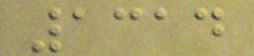1314
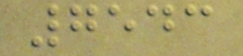7543
